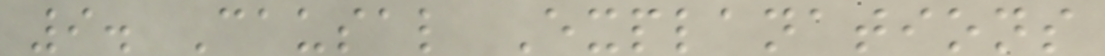9. Causal Explanations
